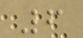6
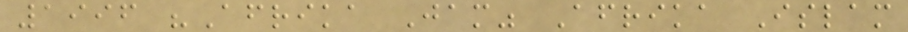1996 "Afrika Jam" Afrika Islam
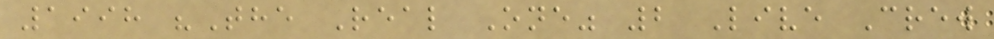1998 "The Real One" 2 Live Crew
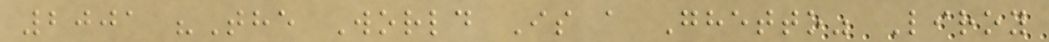2001 "The World Is a Ghetto" Liroy
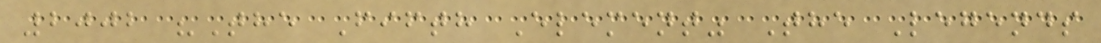2002 "The Fifth Element" The Legends
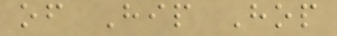of Hip Hop
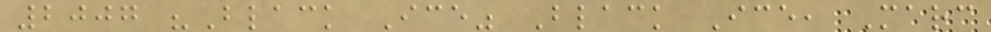2007 "Black Ice" Black Ice, Marc
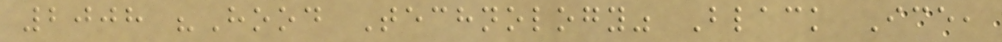2008 "Hood Technology" Black Ice,
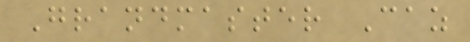Grandmaster Caz
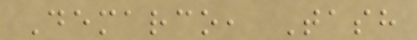Demarco, Tash
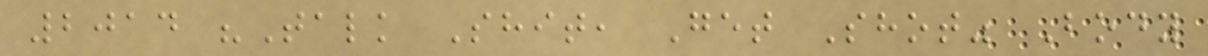2014 "Talk Shit, Get Shot" Body
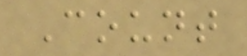Count
